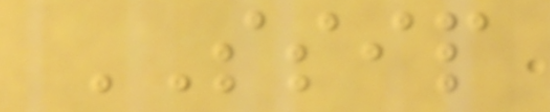SSIP
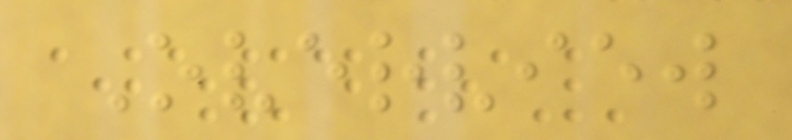Overview
